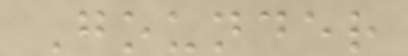Gounder
